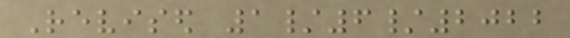Revised 1/6/2022
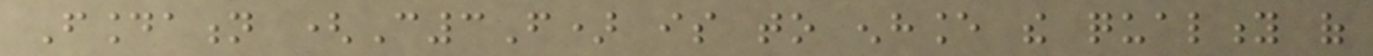Foundation (C3F) is to enhance the quality of
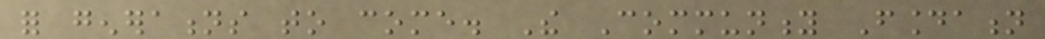for generations to come. The Community Foundation
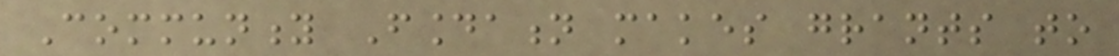Community Foundation makes grants to
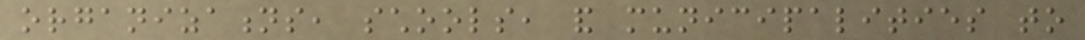organizations, schools, and municipalities to
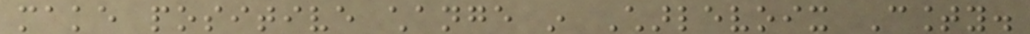make positive change in Charlevoix County.
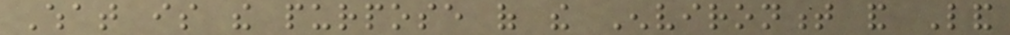What is the purpose of the Environment and Land
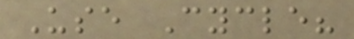Use Cycle?
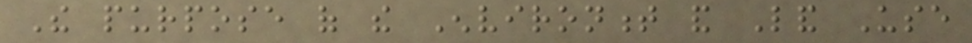The purpose of the Environment and Land Use
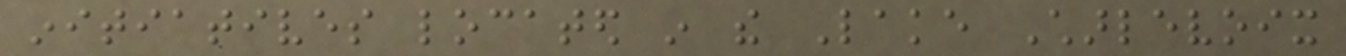initiatives located in the Lake Charlevoix
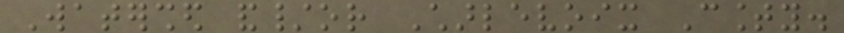Watershed and/or Charlevoix County.
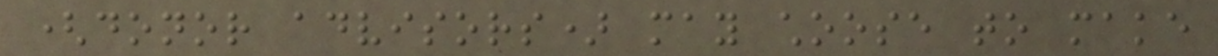(donor advisors) may choose to make
